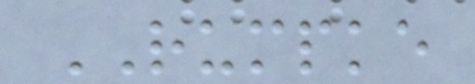RUMPKE
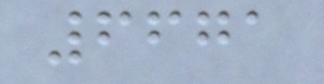6671
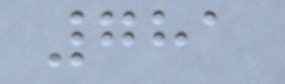781
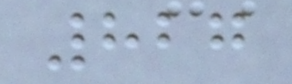827
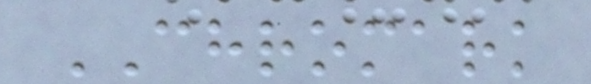CHROMARK
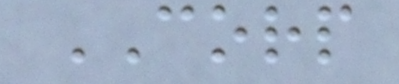CORP
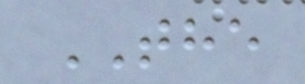THE
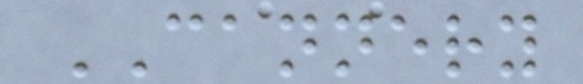CANNERY
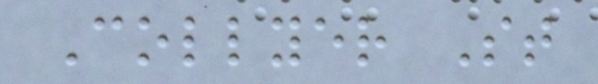Collyer St
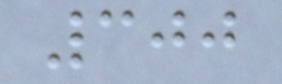300
